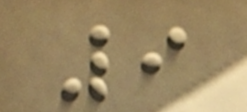9
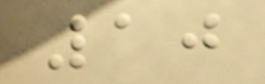10
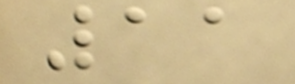11
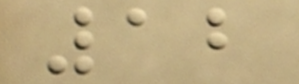12
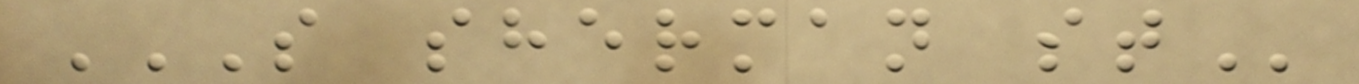S SHERMAN ST
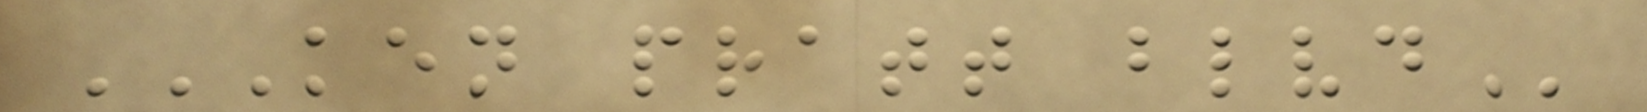KEN PRATT BLVD
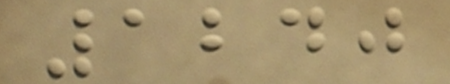1240
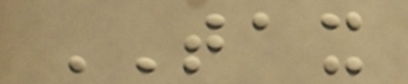TAX
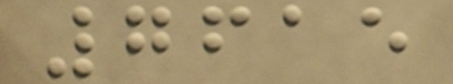7615
